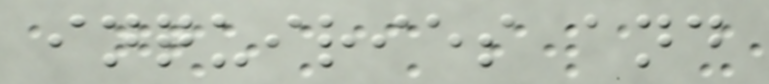inquiries and
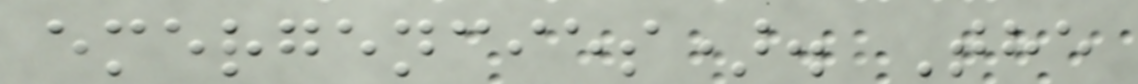emergencies). The
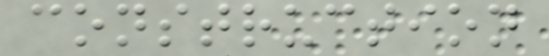construction
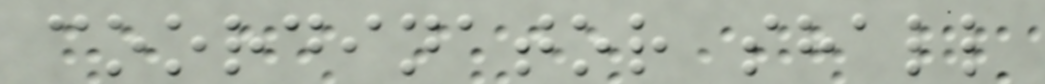coordinator shall
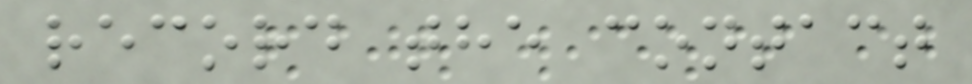record the contact
